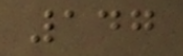147
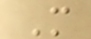M
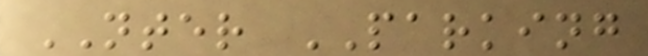NTER PARKING
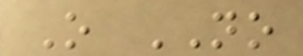O NO
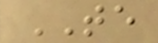TE
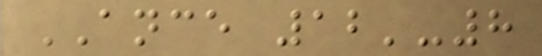ANCE 12'-8
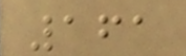161
